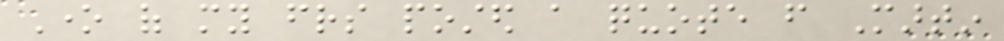One of my friends posted a quote from Martin
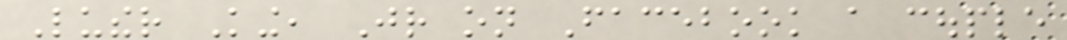Luther King, Jr on Facebook a couple
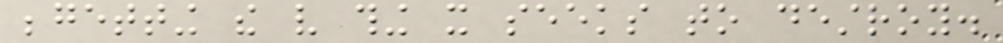begetting the very thing it seeks to destroy.
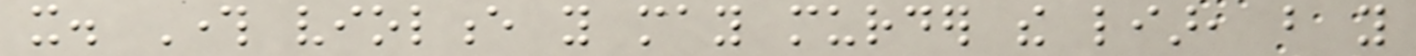it. Through violence you may murder the liar, but you
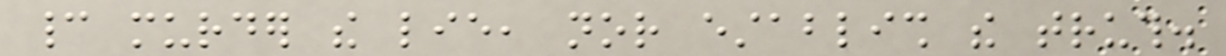cannot murder the lie, nor establish the truth.
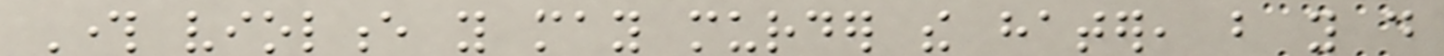Through violence you may murder the hater, but you do
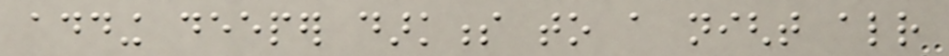adding deeper darkness to a night already
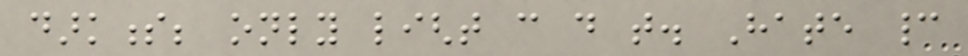darkness; only light can do that. Hate cannot
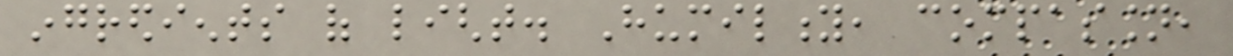ingredients of light. Humility, compassion,
